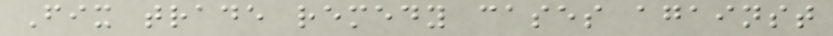Fix trade remedy cases against
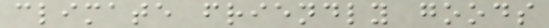climate friendly goods
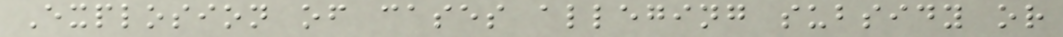Explosion of cases alleging subsidy or
